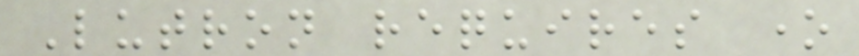Lutron requires one
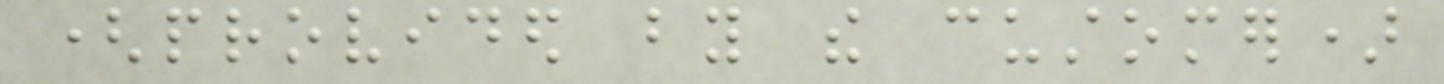(provided by the customer)
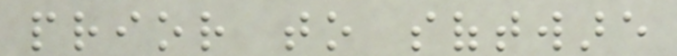prior to software
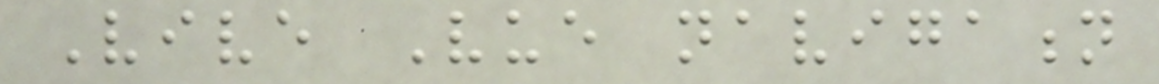Vive Vue navigation
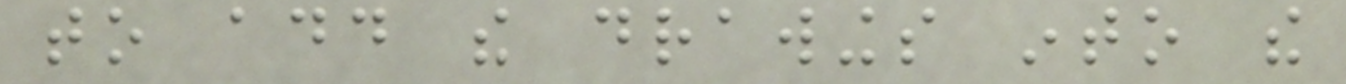to add the drawings into the
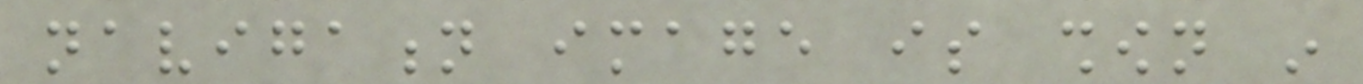navigation image is shown in
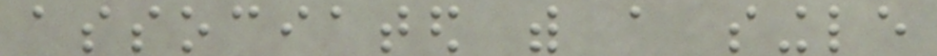associated with a single
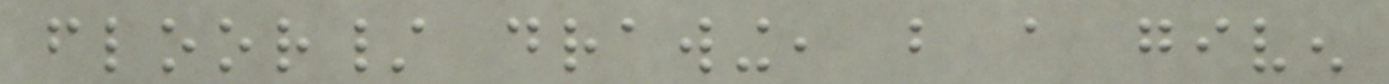floor/ drawing, but a given
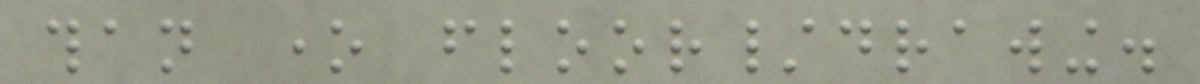than one floor/drawing.
